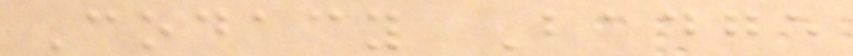Codacy Badge
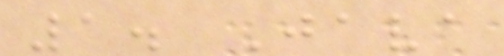1. Java
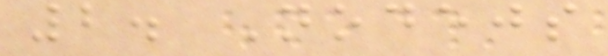2. Nodejs
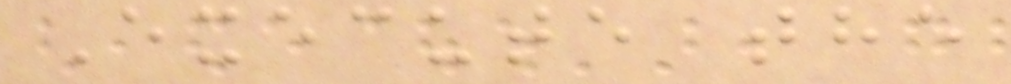Execute the
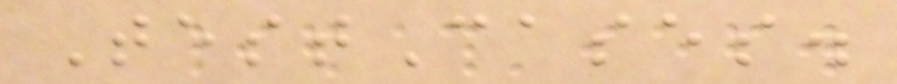TestCases.
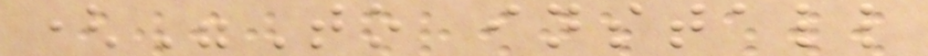("To install
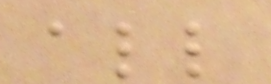all
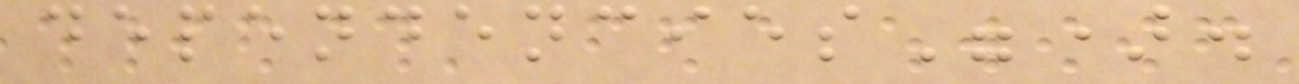dependencies").
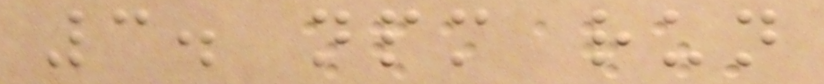3. npm run
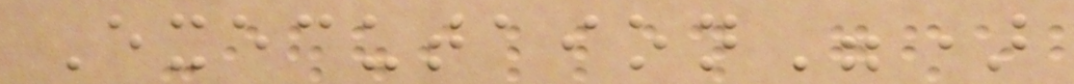Executaion")
